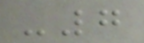-7
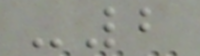-2
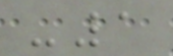-1
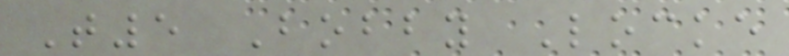T5 Bobby Locke
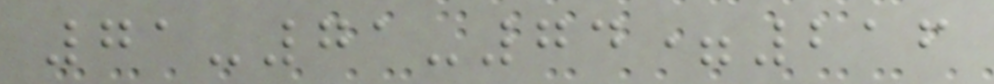71-71-74=216
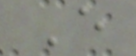E
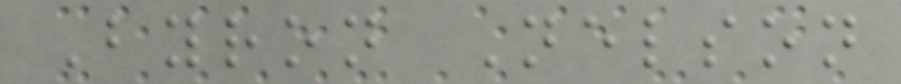Byron Nelson
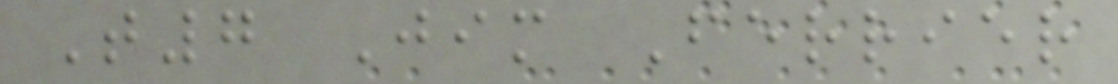T7 Jim Ferrier
